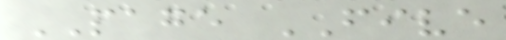PAGE FIVE
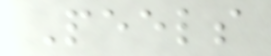Peels
